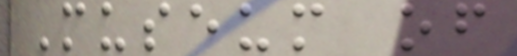Museum of
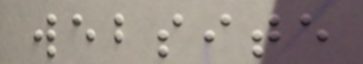website
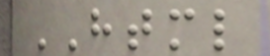HTML
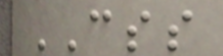CSS
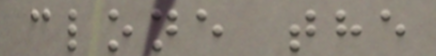clone the
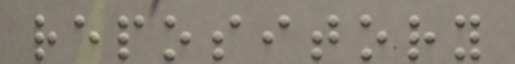repository
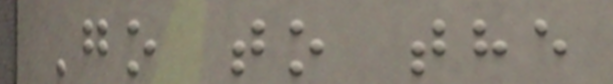Go to the
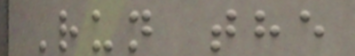Run the
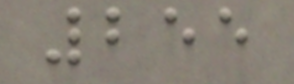255
